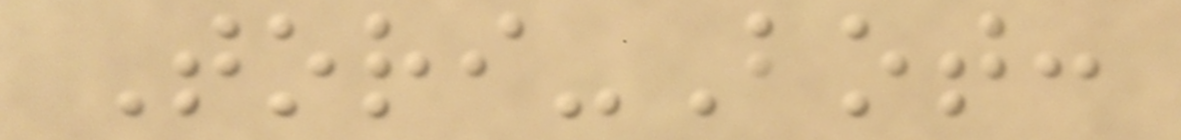Tori-Bot:
